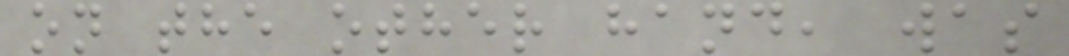on the other hand, was
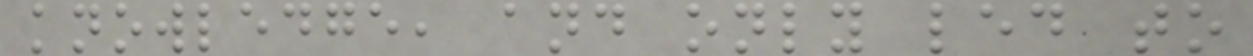knowledge, and only led to
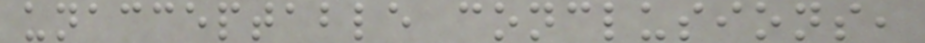unacceptable conclusions,
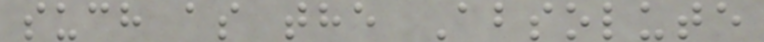such as the Absolute
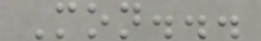Mon...
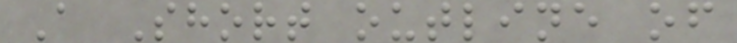A Short outline of
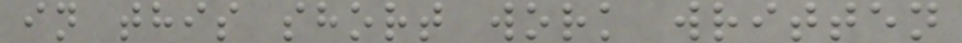in this short work written
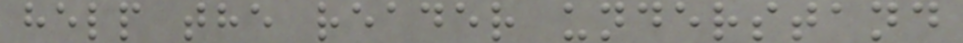help the reader understand
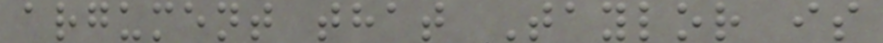argument that Taylor is
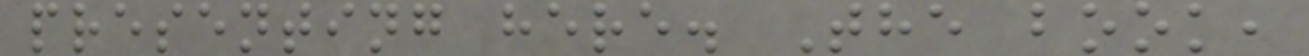presenting here. The book,
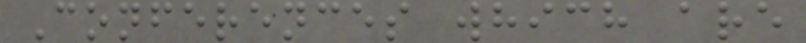Conferences which are
